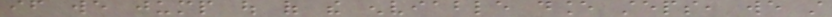if we jump out of the enviable dance steps, we still
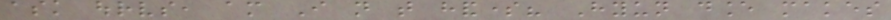ask ourselves, am I not that handsome? Hyun dance makes
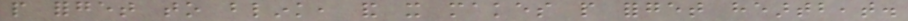people forget to blink, and it makes people forget heartbeat.
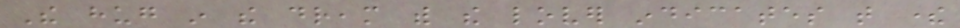The hug in the dream with the lover indicates that there
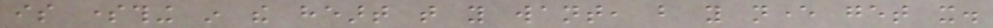is something in the heart that you want, but you never get it.
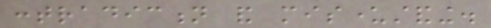contradiction and misunderstanding.
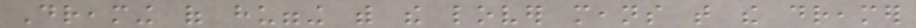Dreaming of hugging with the lover means that the dreamer
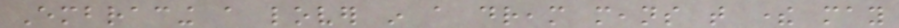Embracing a lover in a dream means that there may
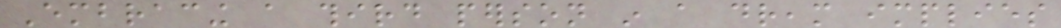Embracing a third person in a dream implies
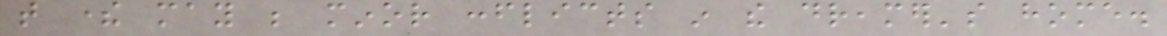that there may be minor conflicts in the dreamer's home.
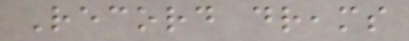Record dreams
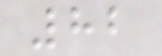82
